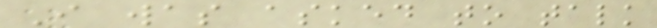I was asked to talk
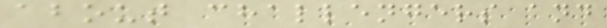about challengers and
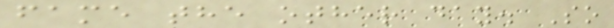fame the other day. So
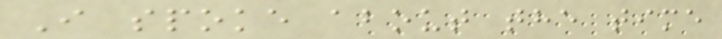I spoke about the time
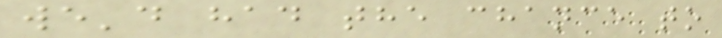we'd had the chance to
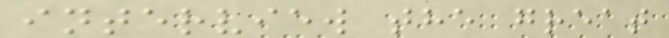interview the great
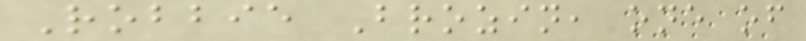Robbie Brozin, one of
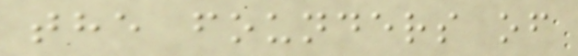the founders of
